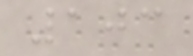103
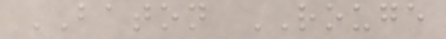BATON ROUGE
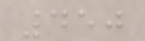450
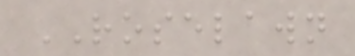ROSELAWN
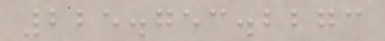225.753.2273
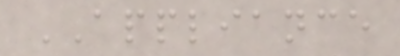APPLIANCE
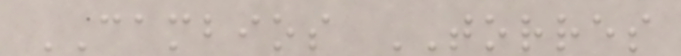CAMBIOS TORRES
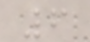6
